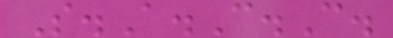S.A.C.C.
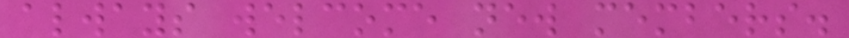always welcome new members.
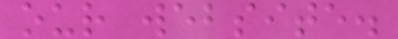our website.
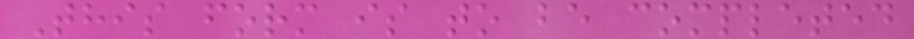This form is to be completed
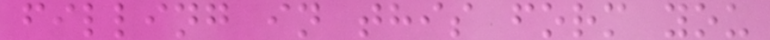filling in this form you
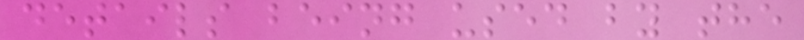details being used by the
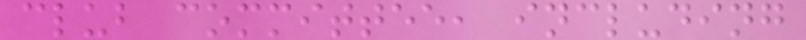club committee, including
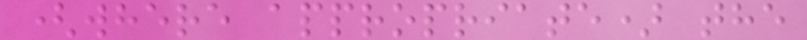(where appropriate) the
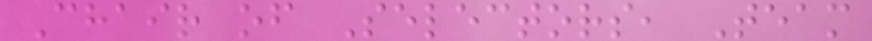Chair of Selectors, Team
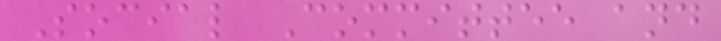Social Committee and
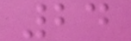24
